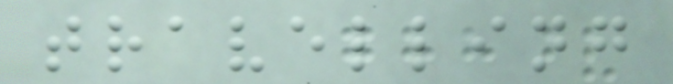travelling
